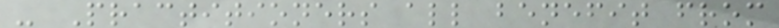- Practitioners all benefit from
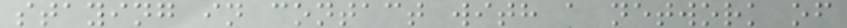staying in contact with a network of
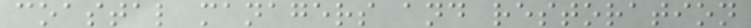coastal managers and restoration
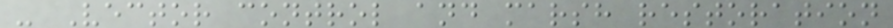- Vector control and marsh restoration
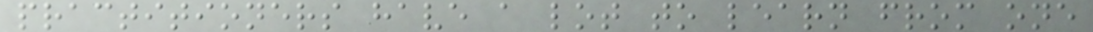practitioners have a lot to learn from one
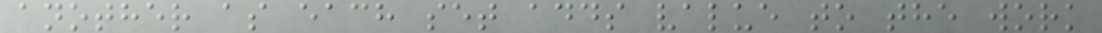another as each set adds value to the work
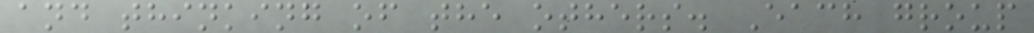and thinking of the others. Each group
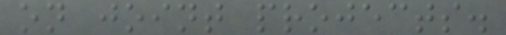on joint projects.
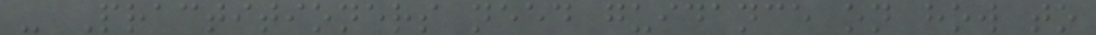- Practitioners need guidance on how to
